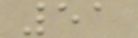51
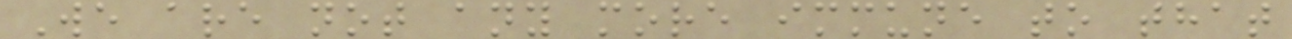We are not any more immune to that
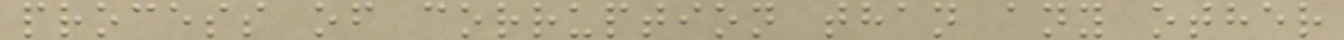process of corruption than any other
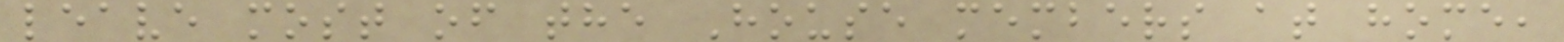leave most of the House members at home,
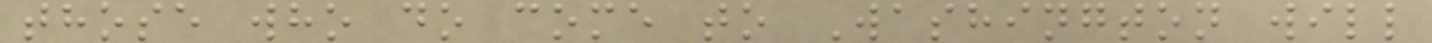those who do come to Washington will
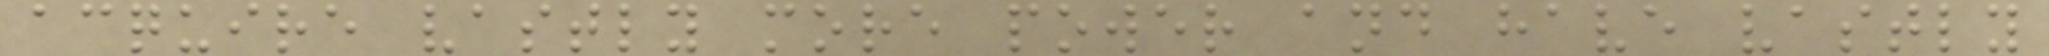acquire vastly more power and have vastly
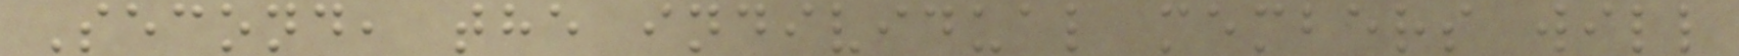Second, the individual members will
